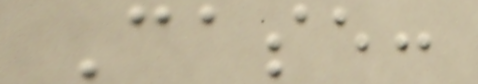Case:
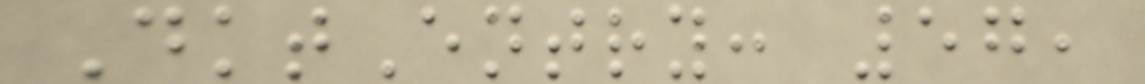DktEntry: 57,
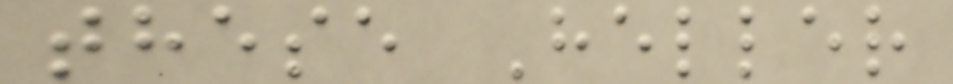these Heller
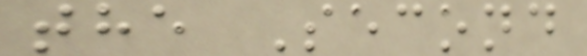the Second
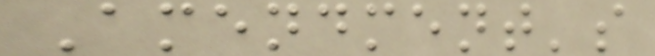Amendment's
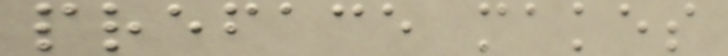preface makes
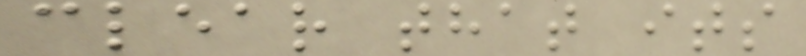clear that its
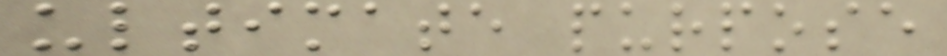ultimate purpose
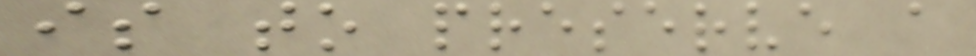is to preserve a
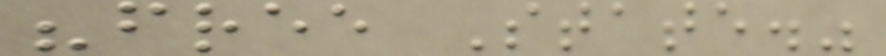"free State."
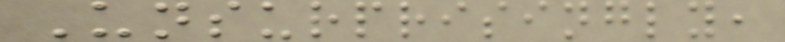Unsurprisingly,
